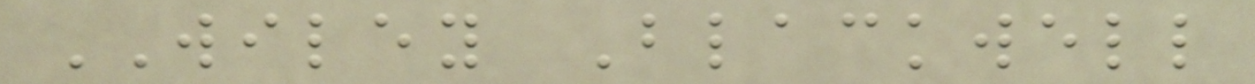WILEY Blackwell
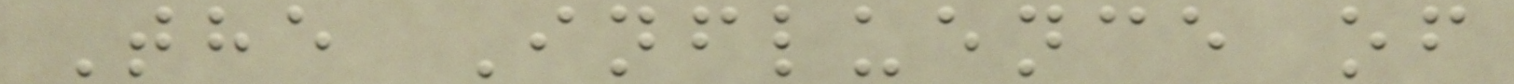The Influence of
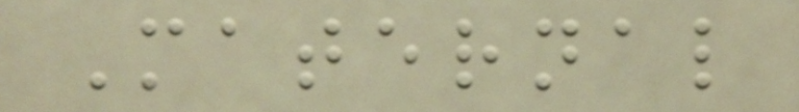Maternal
